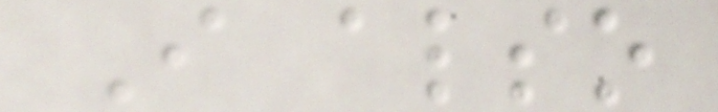I also
